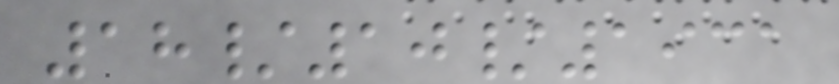18/10/1931
